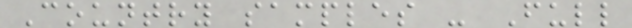Country samples - Full
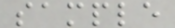sample
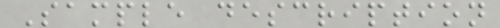Sample description
